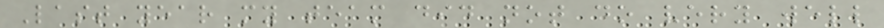Last year my team did not do very well
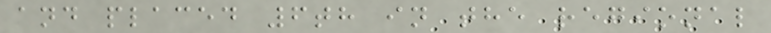and placed 6th in the regional
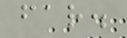far.
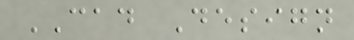CAD Design
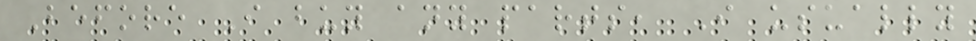Before I buy any parts, I usually
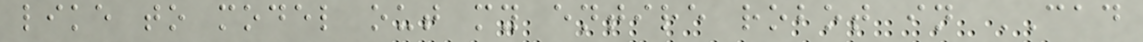like to model out my entire robot in CAD
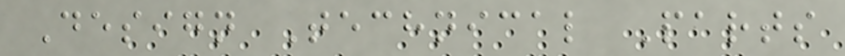Design Technical Parts
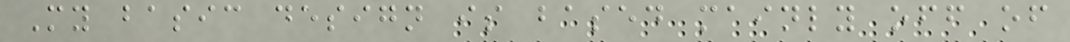My basic design is based mainly off of
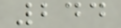244
